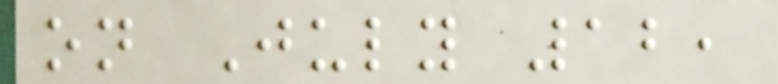on July 12,
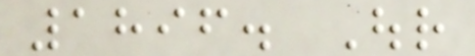1896. Our
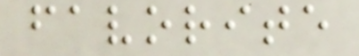favorite
